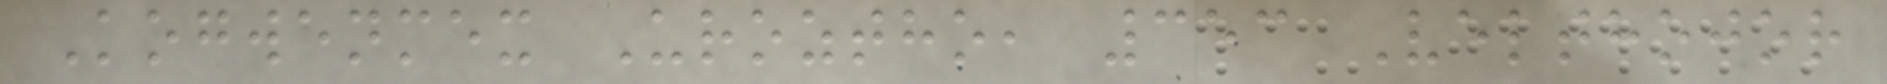Kogwenmex Uroztho, 353 Velthojor
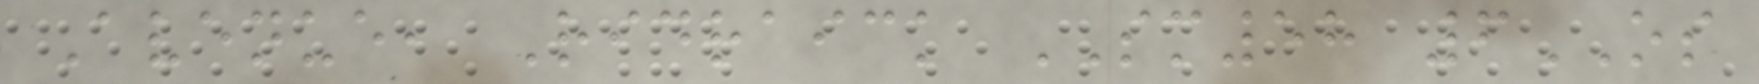Avenue, Ridraick SM58 6OS
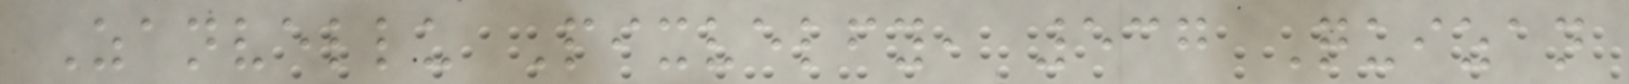Zanvellu Pixvelfy, 537 Quizan
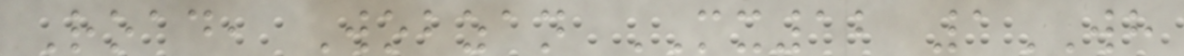Road, Wobzan MX12 1WH
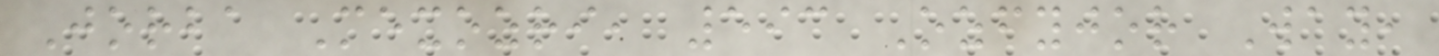Jorba Mexozri, 593 Ozfyjor Way,
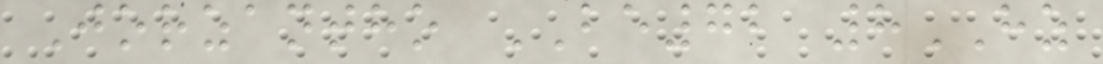Jorzantho BE72 8HZ
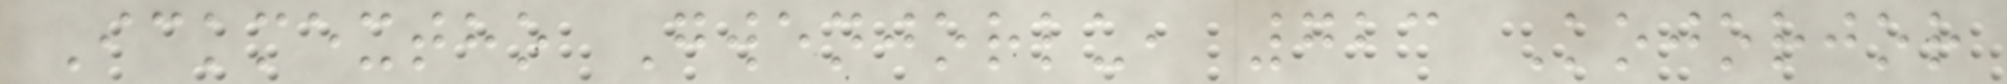Ickmextho Gwenjorlu, 723 Kojorjor
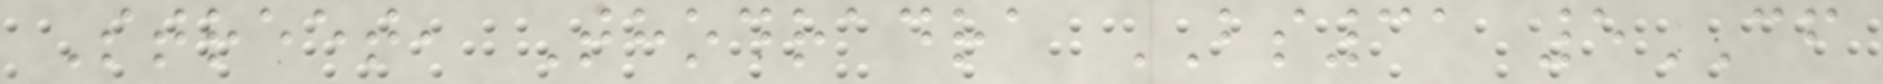Street, Thodradra BS31 5CF
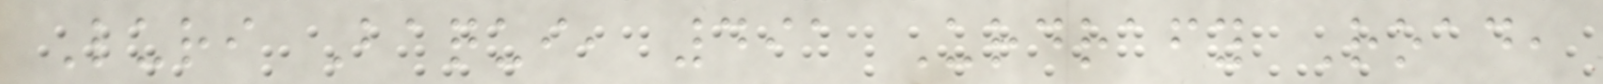Luri Baqui, 491 Urdrafy Road,
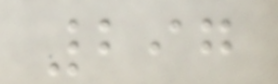297
